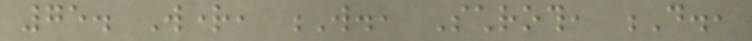75. Wright, W., Schroth, D.,
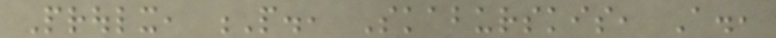Proulx, P., Skaburskis, A.,
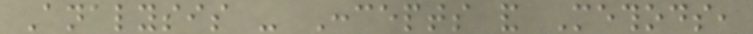Analysis - Concepts and Methods,
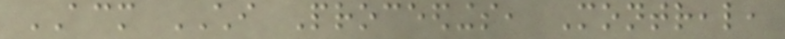ACM CHI Proceedings, Montreal,
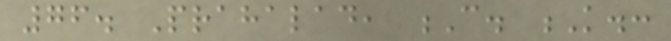76. Prahalad, C. K.:
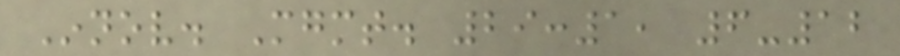Innov. Mgmt. 29:1, 6-12
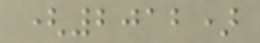(2012)
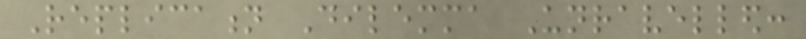Replication Dilemma Unravelled:
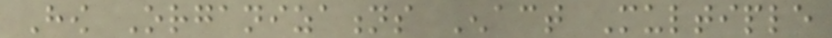How Organizations Enact Multiple
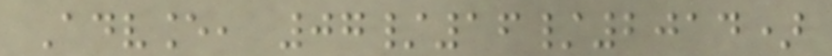Advance, 07/16/2014)
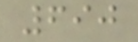690
